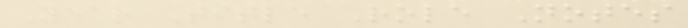Year Title Role Notes
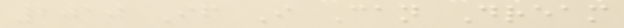2010 If I Can Dream
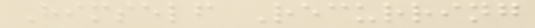Himself Recurring
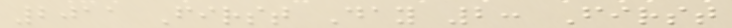2011 First Day 2: First
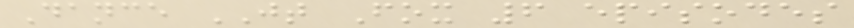Dance JT Fox 6 episodes
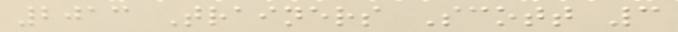2013 Trainers Scott 3
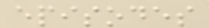episodes
